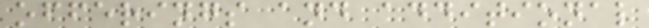offerings and additional
